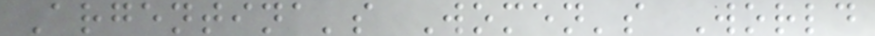Argentina's Women's World
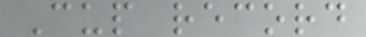Cup record
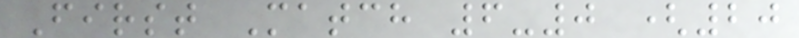First Match 6-0 (20
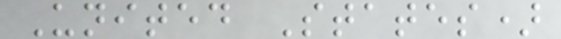United States)
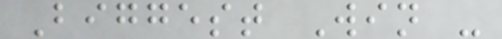Biggest Win -
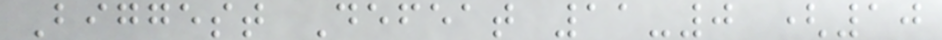Biggest Defeat 11-0 (10
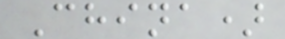China)
